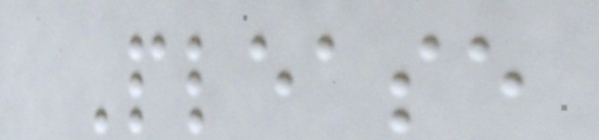Please
